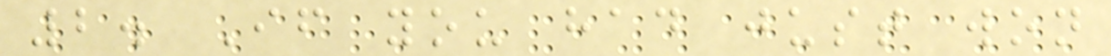2. If you had just won
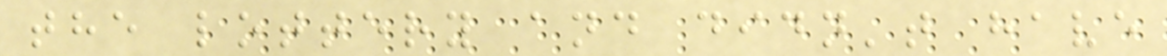the lottery and didn't have
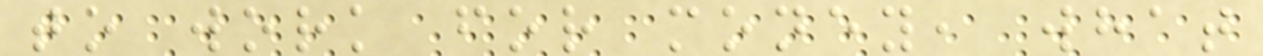to work for money, what
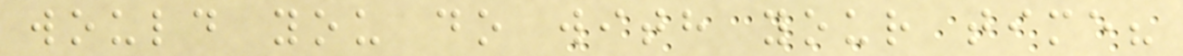would you do with your time?
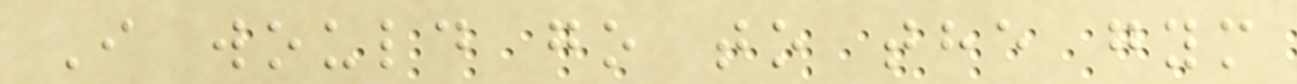I would go to the gym
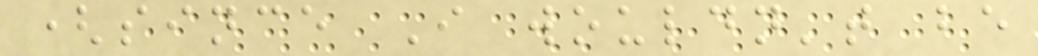(since I wouldn't be
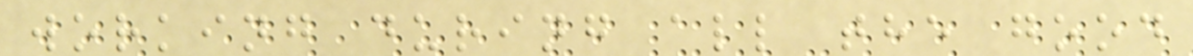working during all the good
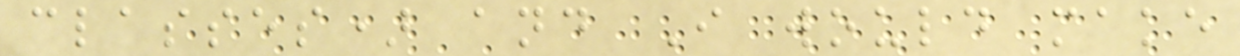classes) and I would make
